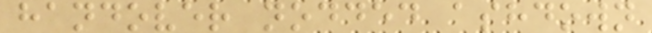handover nodded ashdown
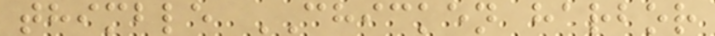thimble CHICKEN harbor
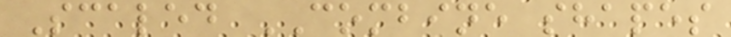Scaled COMBINE shapes
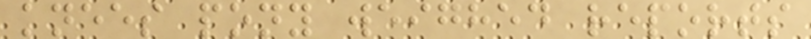knees pony weighed reports
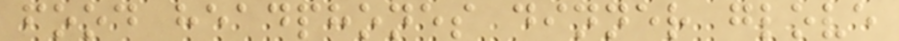food headphones dinner glove
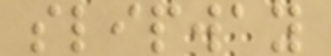slipway
